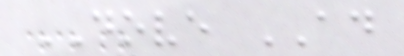DOVE AD
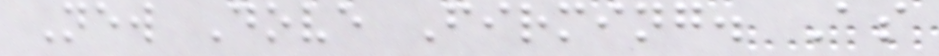New Dove Firming. As
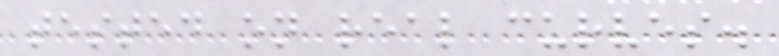tested on real curves.
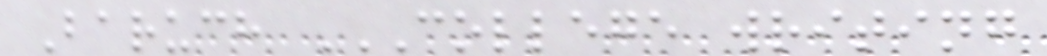Baruch COLLEGE WRITING
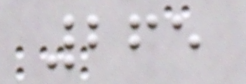265
